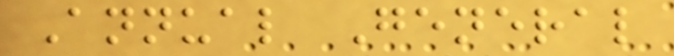Annual General
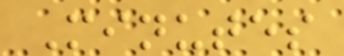Minutes
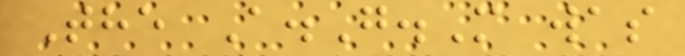The A.G.M was
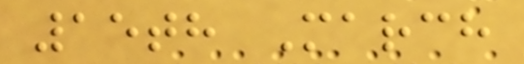15th March
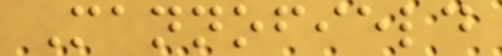Mannofield
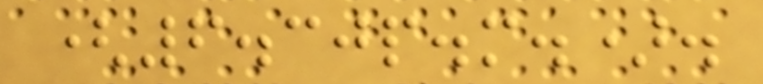(6.30p.m.).
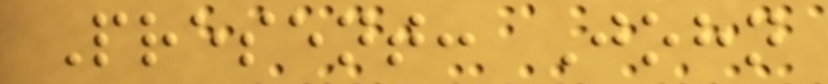Present: John
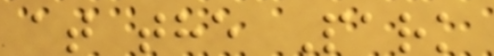at the Park
